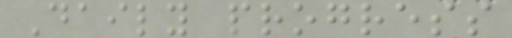Daily progress
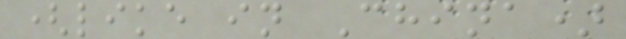(like in China)
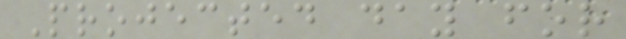Projected day for
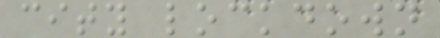city lockdown
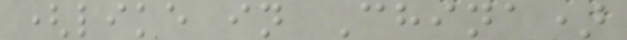(like in China)
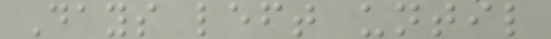Days left until
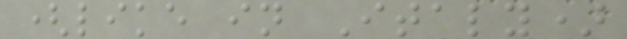(like in Italy)
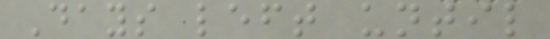Days left until
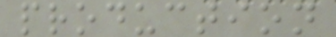production
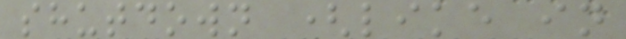shutdown (like in
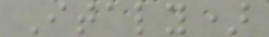Italy)
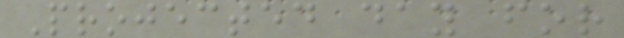Projected day for
